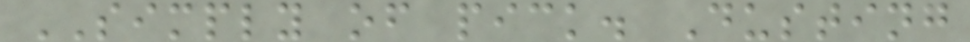SIMPLY of pick. Dusting
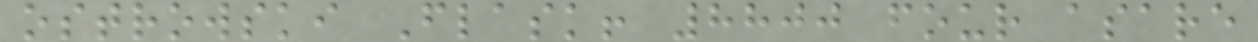ostrowski Flask! 8800 four asare
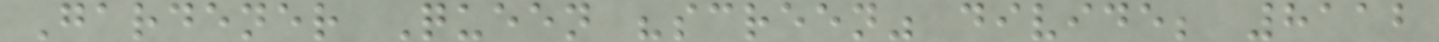Gardener Queen "screen" divide; 8112
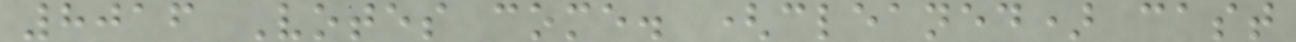8016 Votes come. (cleaned) cast
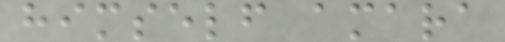himself amara
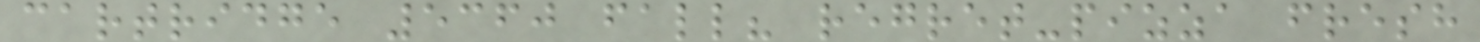cartridge 5360 fall? regret-pizza fresh
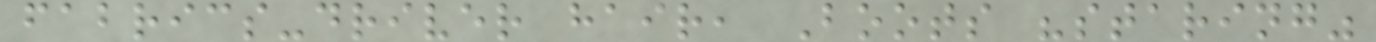fabrics-driver hair, Boots "staring"
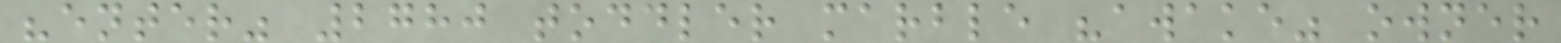"enter" 2780 toddler marble "awake" owner
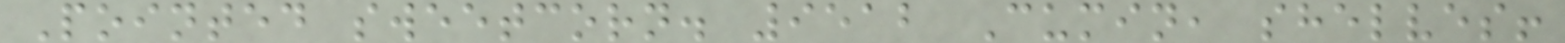Pointed sweetcorn. 9512 Cumin, shelves!
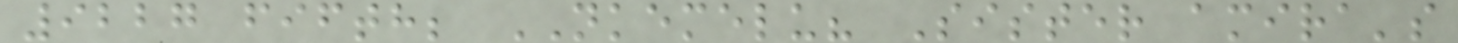9227 fifth; NKEMELU? Sister amira's
